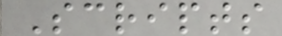Scripts
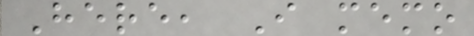Here, I memo
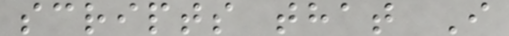scripts that I
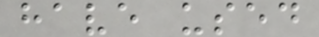have used
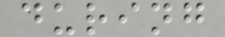during
